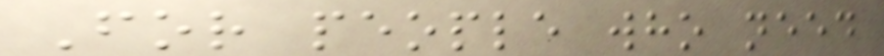For people who need
